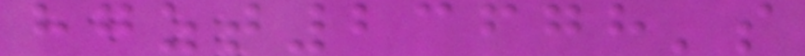hgzt23678's
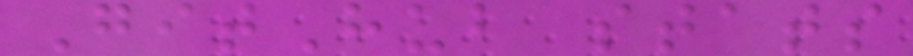GitHub stats
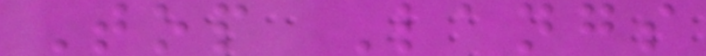Top Langs
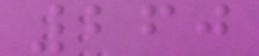260
